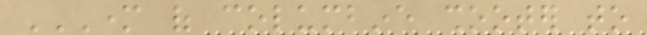MOTHER OF COLUMBINE SHOOTER TO
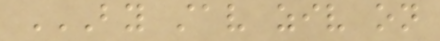BY STAV ZIV ON
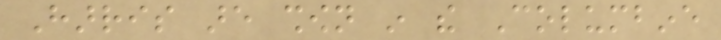Harris are shown in the Columbine
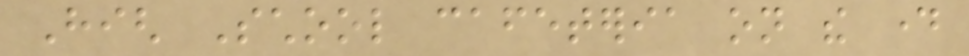High School cafeteria on the day
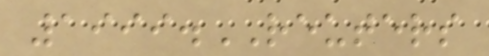1999.REUTERS
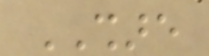SHARE
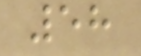58
